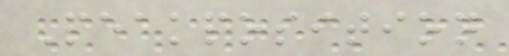Peakposition
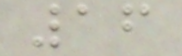16
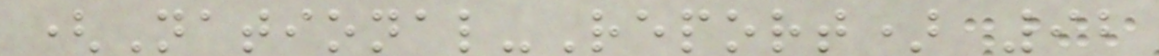(National-Report) 92
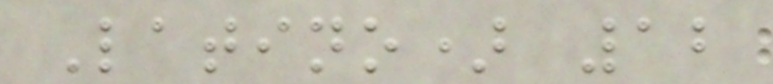Latino) 12
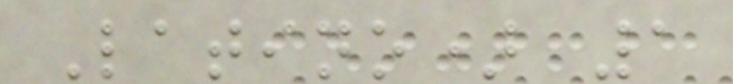Latino) 1
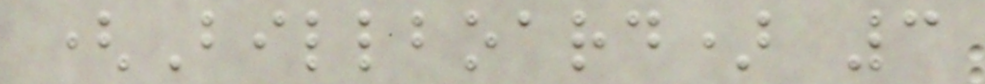(Billboard) 3
